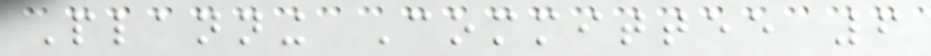Planning Committee 6
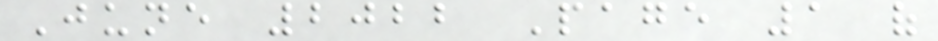June 2022 Page 1 of
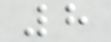8
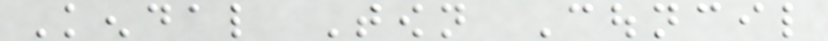Kendal Town Council
